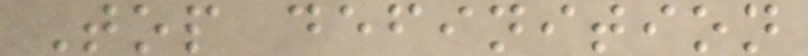Top definition
